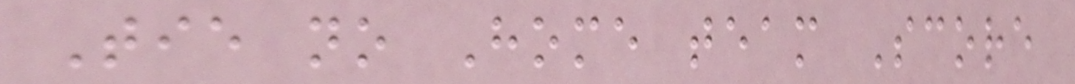Tie no Home team Score
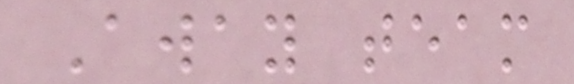Away team
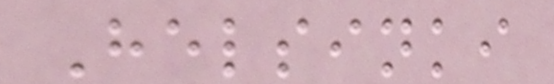Helsinki
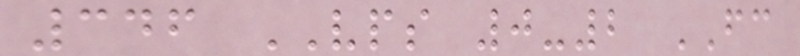346 VPS 0-2 FC
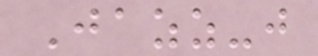Jazz-j
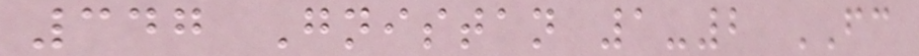347 Gnistan 1-2 FC
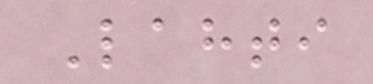Lahti
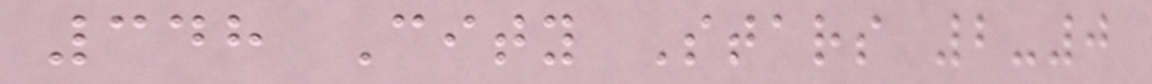348 City Stars 2-0
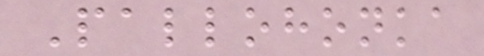Pallohonka
